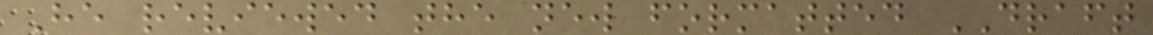He reviewed the new formatted DRAFT
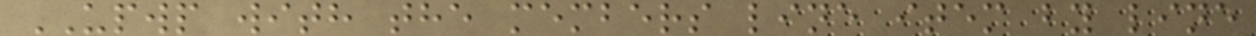UPWP with the members line item by line
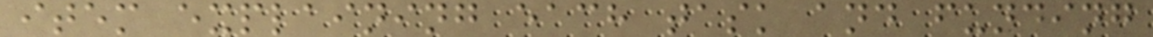item explaining each task and funding
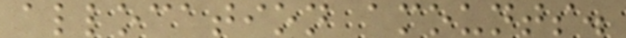allocation amounts.
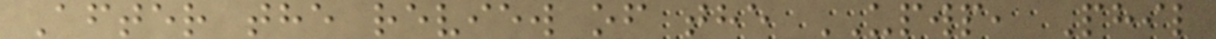After the review of the UPWP, Phil
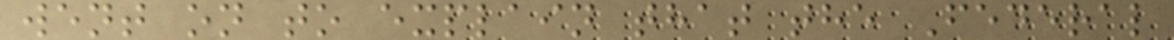went on to explain that the Federal
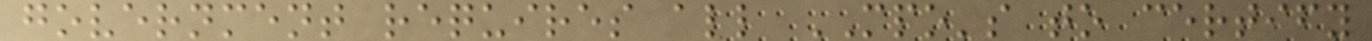government requires all MPO's to certify
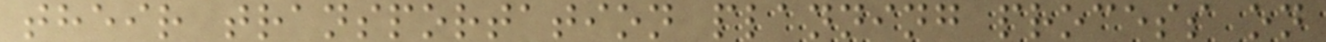their transportation planning process on
